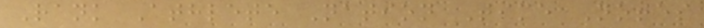Rank Athlete Nation Time Notes
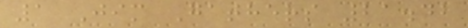1 Jim Gathers 21.42
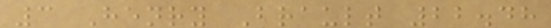3 Henry Brault 22.48
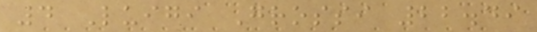4 Luigi Grossi 22.49
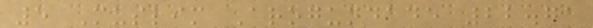5 Muslim Arogundade 22.71
